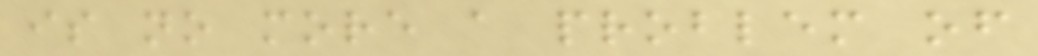is no more a problem of
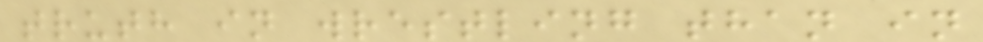truth in wrestling than in
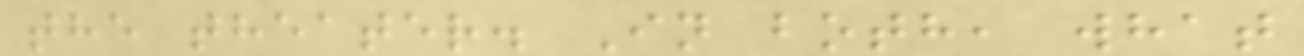the theater. In both, what
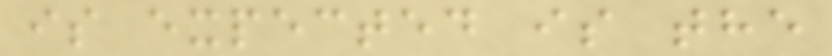is expected is the
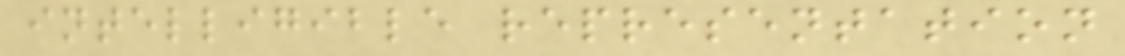intelligible representation
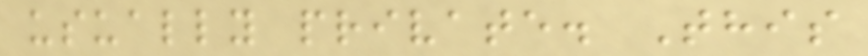usually private. This
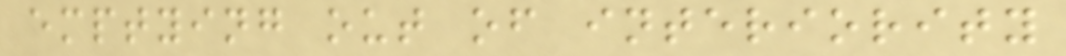emptying out of interiority
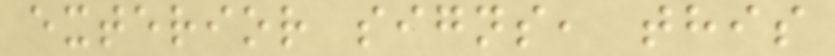exterior signs, this
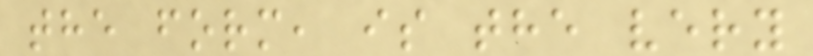the form, is the very
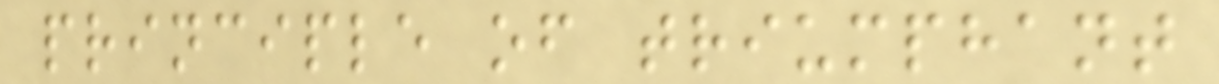principle of triumphant
